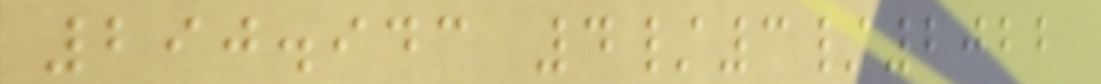290.943 4/3/2022
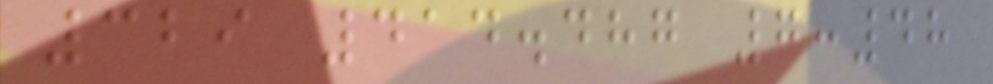329 414.487 7:48
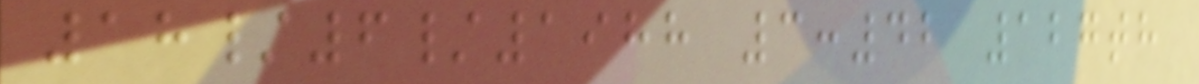18/6/1988 3:42 127th
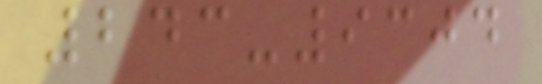243-9304
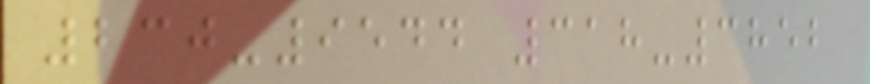230-9544 318-3852
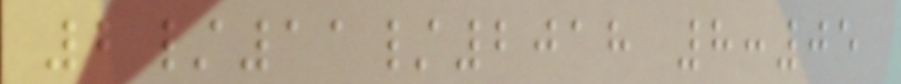2/11/2018 8:05
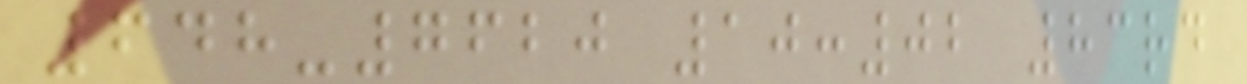648-7620 10:02 83rd
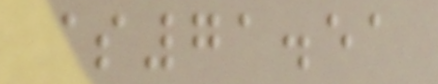$71.51
